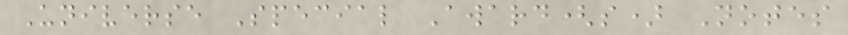Universe Special Award(s) Notes
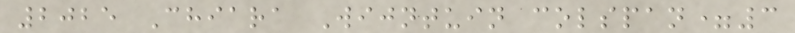2025 Chiara Wijntuin colspan=3
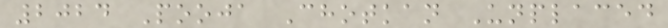2024 Pooja Chotkan Unplaced
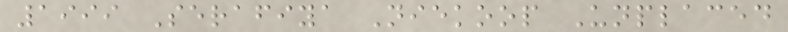1999 Serafiya Niekoop Unplaced
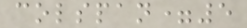colspan=5
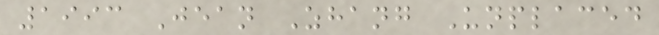1993 Jean Zhang Unplaced
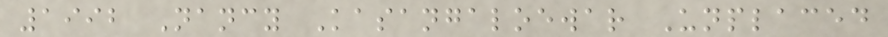1992 Nancy Kasangaloewar Unplaced
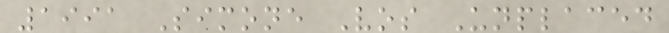1991 Simone Vos Unplaced
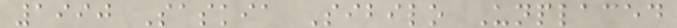1990 Saskia Sibilo Unplaced
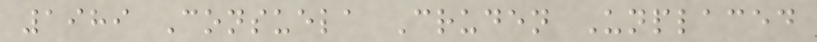1989 Consuela Cruden Unplaced
